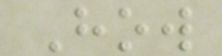How
